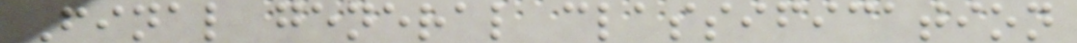Final general classification
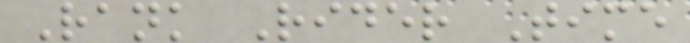Rank Rider Time
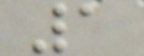1
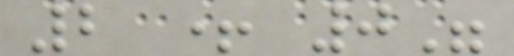2 + 0"
